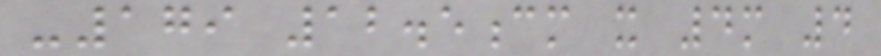-179 12.5cm x 4m 4
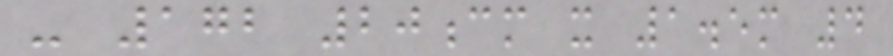- 172 20cm x 1.5m 4
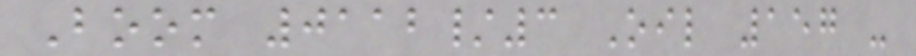Boom 0112/3 Oil 157 -
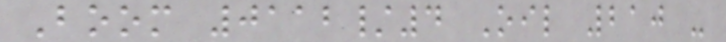Boom 0112/4 Oil 210 -
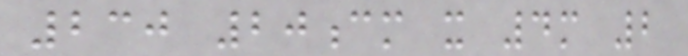230 20cm x 4m 2
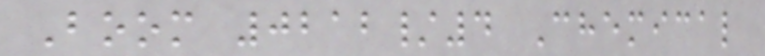Boom 0212/4 Chemical
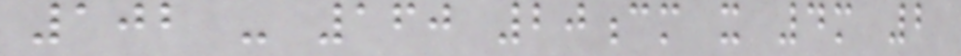102 - 160 20cm x 4m 2
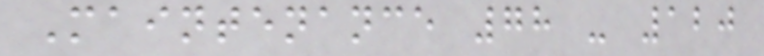Maintenance 78 - 120
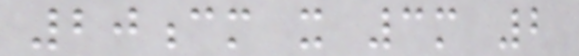20cm x 3m 2
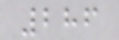286
